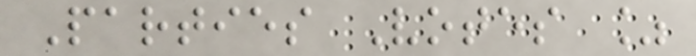Parties Votes %
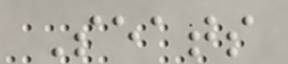Seats
